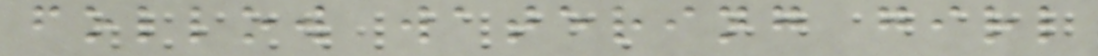follow watering girl
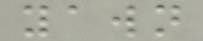yawn
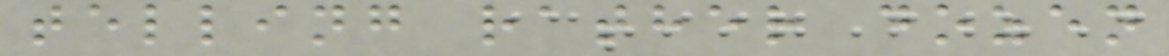telling rather dozen
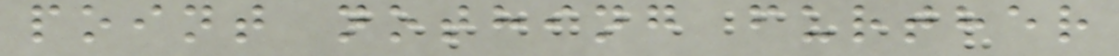point nothing further
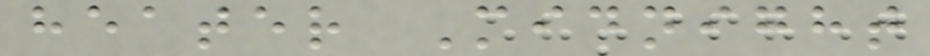heater Midnight
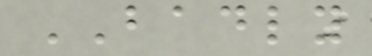BADLY
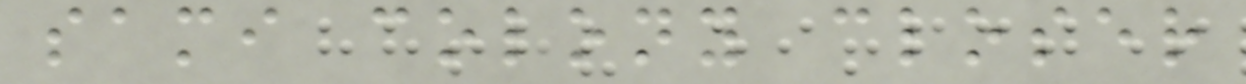sami colony closer
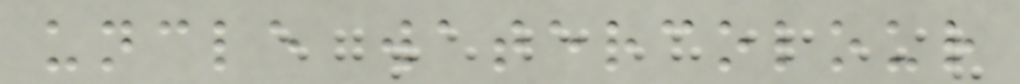uncle watercolour
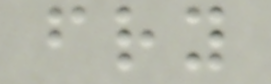fry
